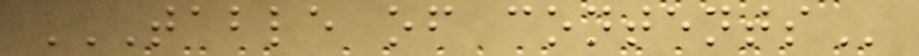TABLE OF CONTENTS
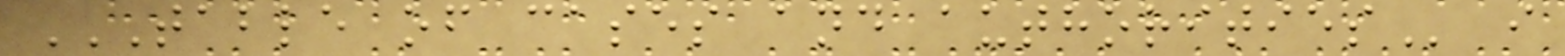TABLE OF CASES AND AUTHORITIES i
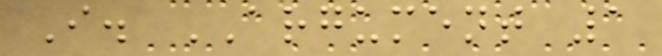I. ARGUMENT 1
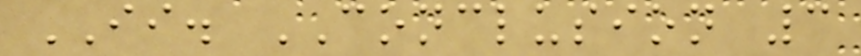II. CONCLUSION 3
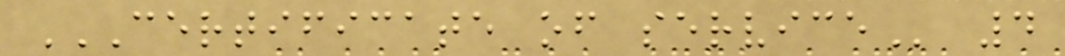CERTIFICATE OF SERVICE 4
